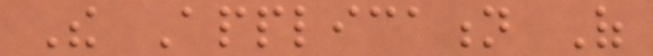The Application Of
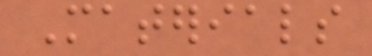Materials
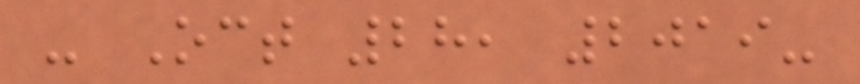- Oct 28, 2019-
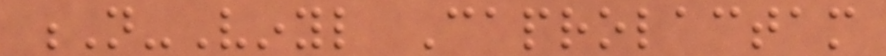N-Vinyl Caprolactam
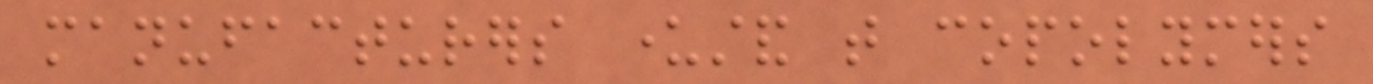manufacturers understand that copolymers
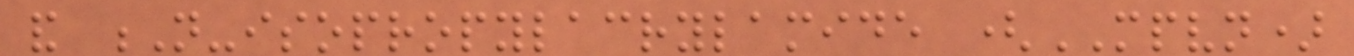and N-isopropylacrylamide (MPVN)
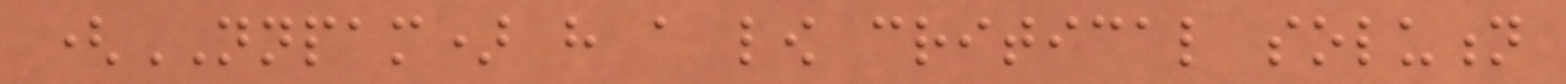(NNPAM) have a low critical solution
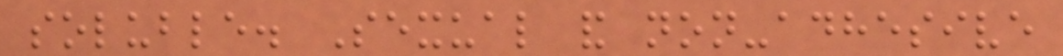soluble. Sexual and non-adhesive
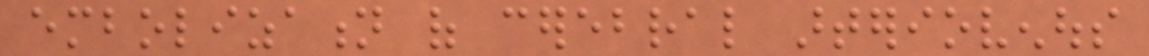embolization of cerebral arteriovenous
